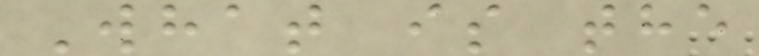What is the
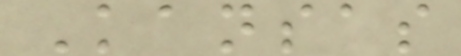Kansas
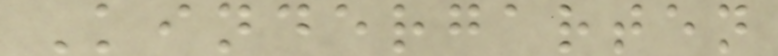Kindergarten
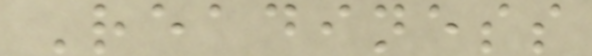Readiness
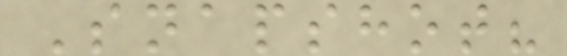Snapshot?
